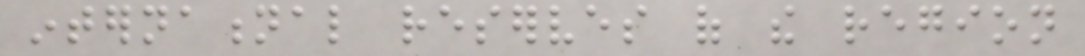international reserves of the region
